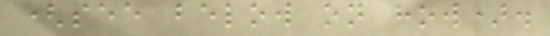(see below on how).
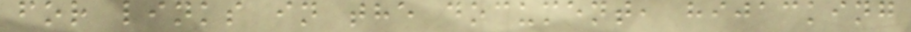for links in the document, hijacking
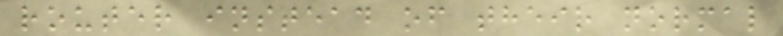router instead of their normal
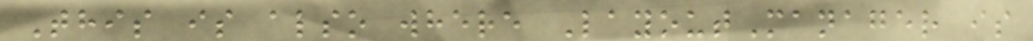This is also where LayoutManager is
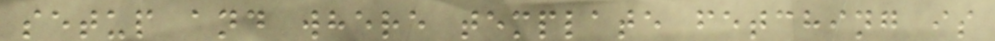setup and where template fetching is
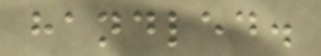handled.
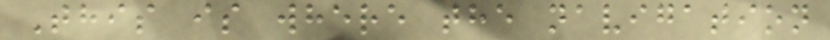This is where the navigation
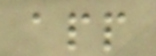app
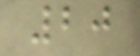20
